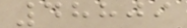48809
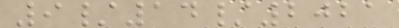9/14/2021
